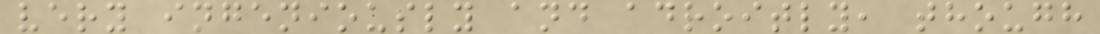very ingeniously and adroitly, though
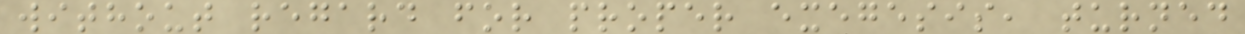without regard for proper exegesis, turned
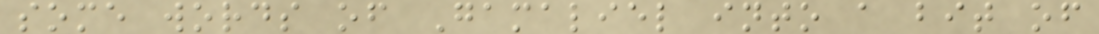some words of Gamaliel into a bit of
